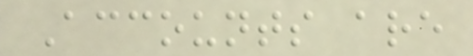Accounts are
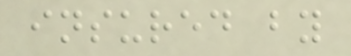insured by
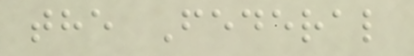the Federal
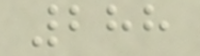288
